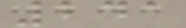241
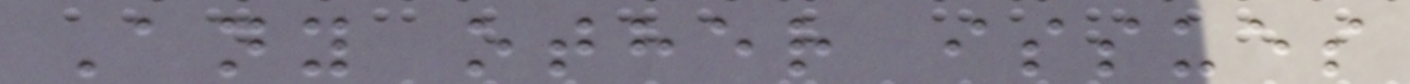Any other issues
